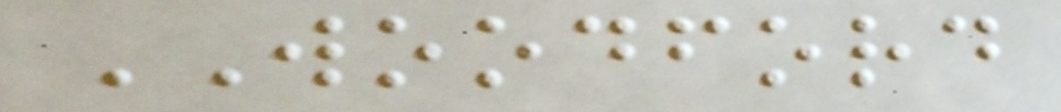WOODFORD
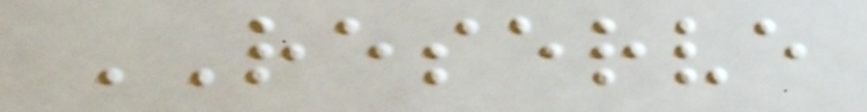RESERVE
